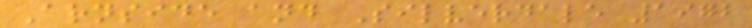Arnside and Silverdale 1972
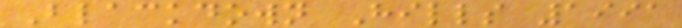Blackdown Hills 1991
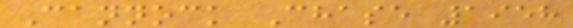Cannock Chase 1958
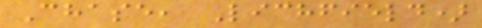Chase, Lichfield)
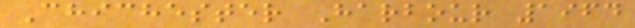Chichester Harbour 1964
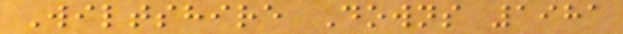Wiltshire Downs 1981
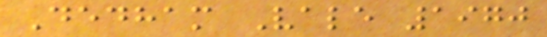Dedham Vale 1970
